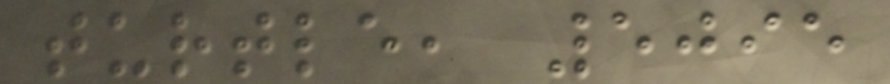turtle, 5095
